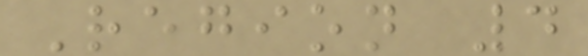Region 4
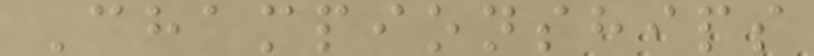Championships
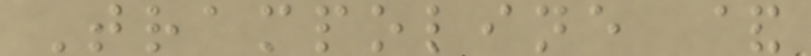Trampoline &
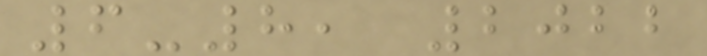6-8, 2022
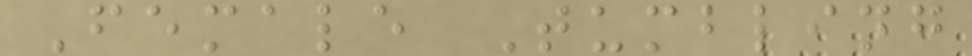Female Tumbling
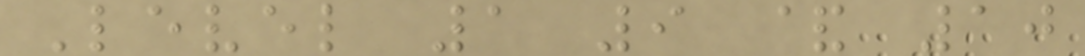Level 1 9 & 10
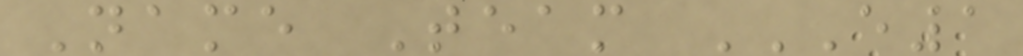Name Team E1
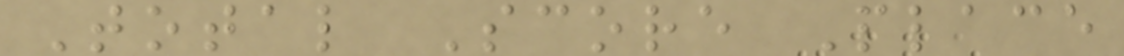Total Score Place
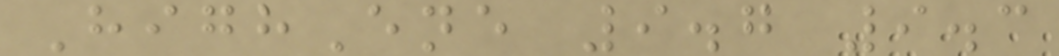HighEne 9.7 9.3
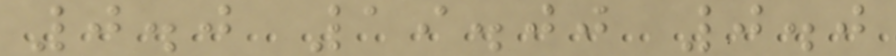0.0 19.00 0.0
